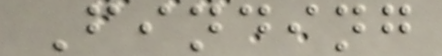Finding
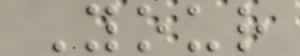Your
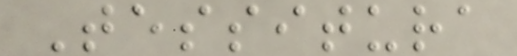Tessitura
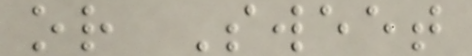or Sweet
